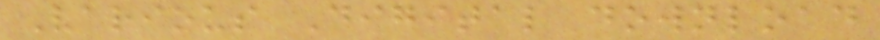Various Digital download
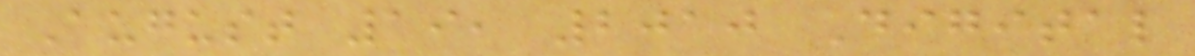August 19, 2010 Digital
